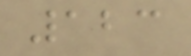123
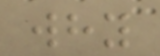why
